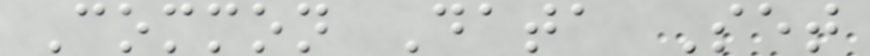Common Data Set
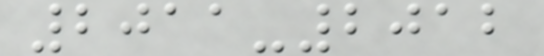2011-2012
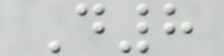D8
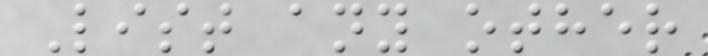List any other
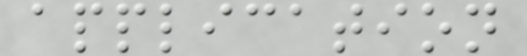application
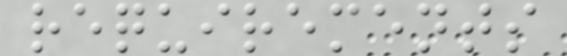requirements
